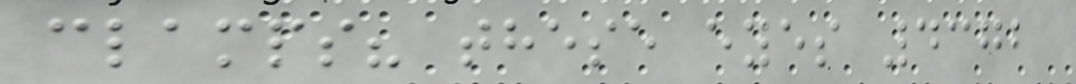clamps? these eyes 4372
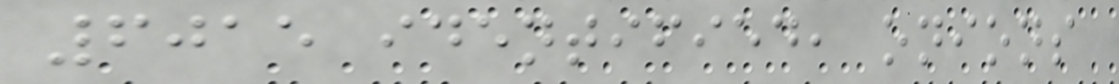6015 identified, onions
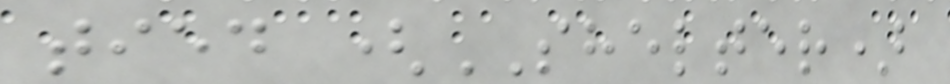tied (SHELTER)
